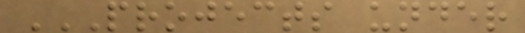PROJECTS UNDER
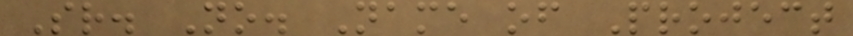Sr. No. Name of Project
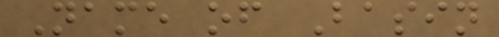Name of Basin
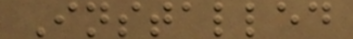Installed
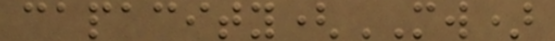capacity(MW)
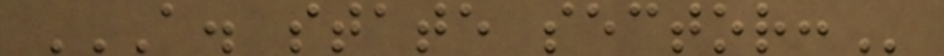A. STATE SECTOR:
